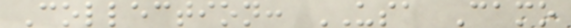Collection: USA Camo
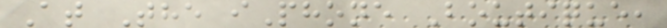At The iPhone Boutique,
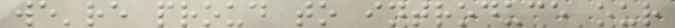we're proud to introduce our
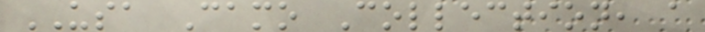USA Camo Collection, a
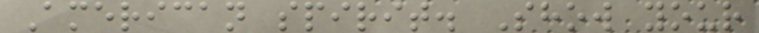American spirit. Show your
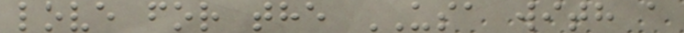love for the USA with a
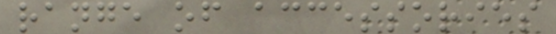range of accessories
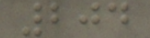204
